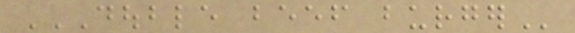DOUBLE BEEF BURGER
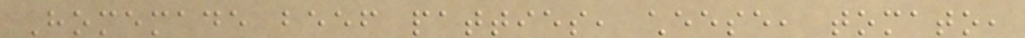Homemade beef patties, cheese, tomato,
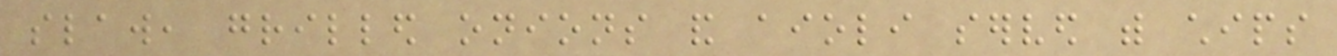slaw, grilled onions and aioli served with chips
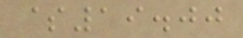$19.00
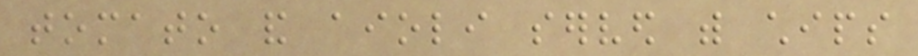tomato and aioli served with chips
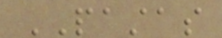PASTAS
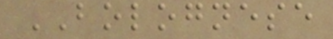BOLOGNESE
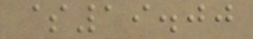$19.00
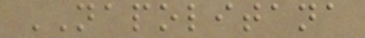NAPOLITANA
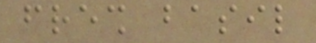fresh basil
